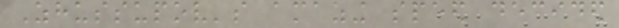Zhussupov's amazing speed decided
